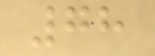78
